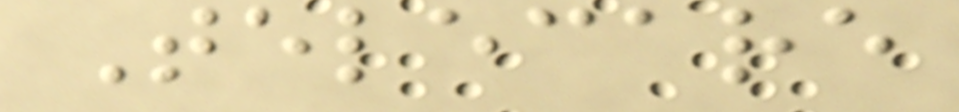Telecare
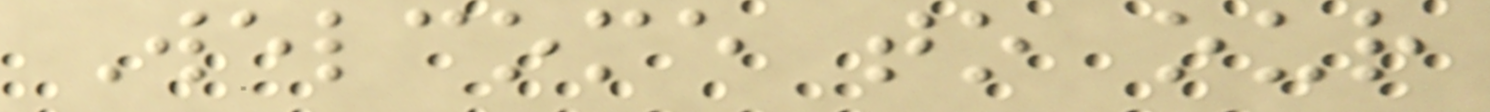Welcome to our
